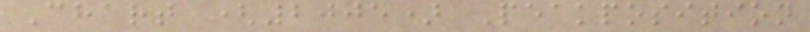Chart (2005) Peakposition
